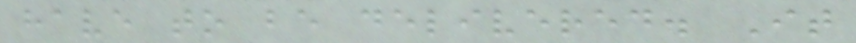have to be delivered. It
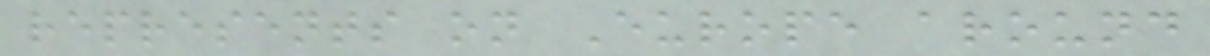represents on Europe around
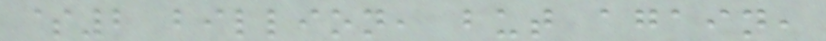$2 billion, but again,
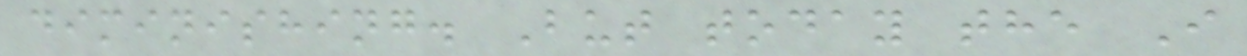diminishing. But today the I
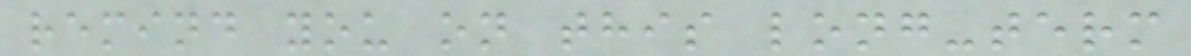remind you on this long-term
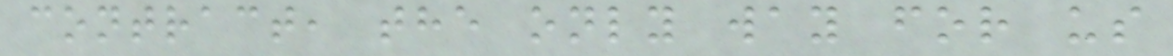contract, the only way for us
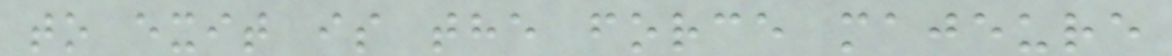to exit is the force majeure
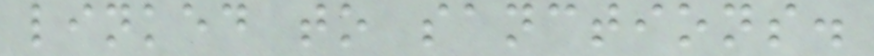linked to sanctions.
